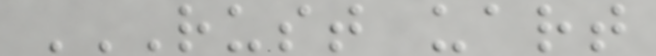RUST UART
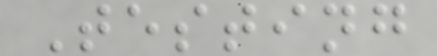Testing
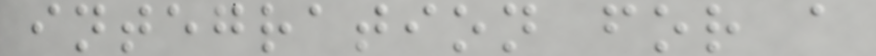integration for a
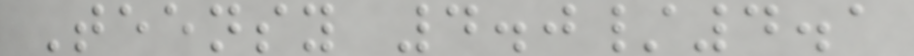Teensy 4.0/4.1
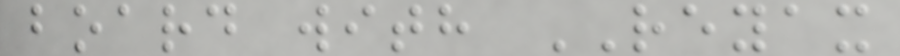board with REYAX
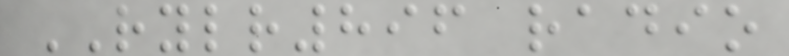RYLR896 radio
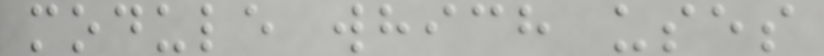module which uses
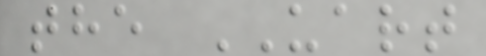the UART
